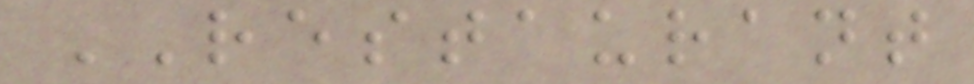RESTAURANT
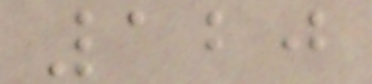120
